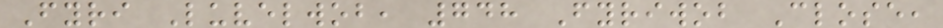Fyri Luvelwob, 748 Fyriwob Close,
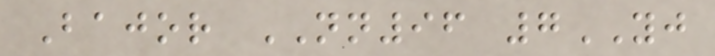Bajor NN96 7YJ
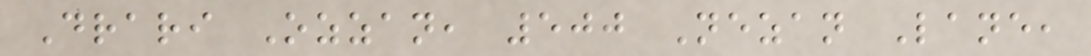Drari Ozzan, 500 Nezan Lane,
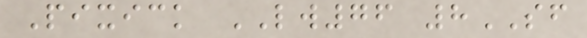Pixick LW76 8SF
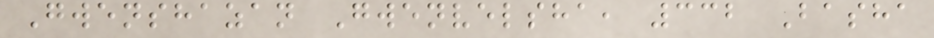Gwenshazan Gwenvelsha, 332 Basha
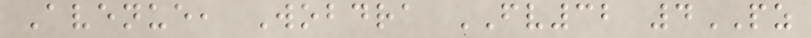Avenue, Wobdra FV32 4PZ
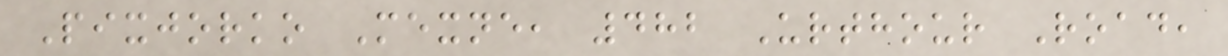Pixjorko Mexne, 482 Urthour Road,
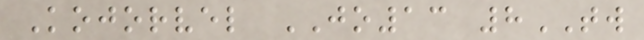Kojorvel JO13 8TW
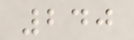240
